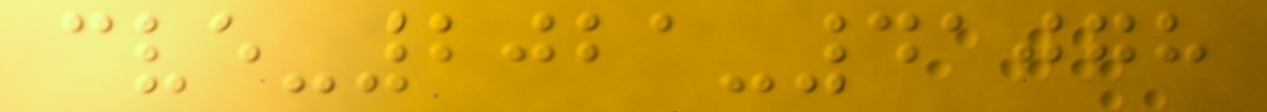cve-2021-41078
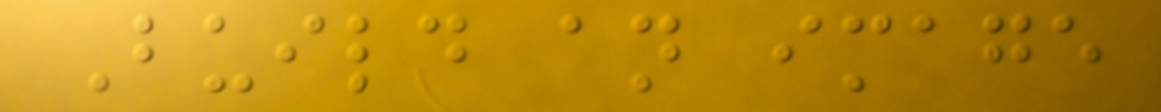Build an image
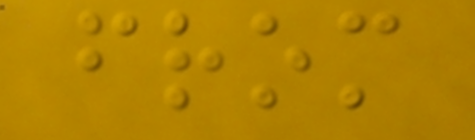from
